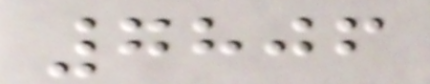7806
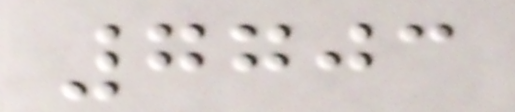7703
